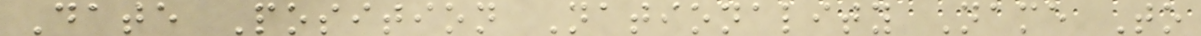Date Position Nationality Name To
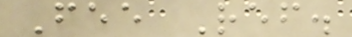Fee Ref.
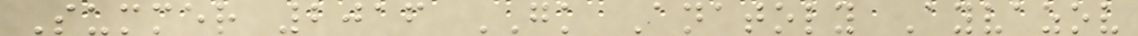Summer 2016 GK Anatoly Ayvazov
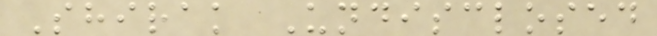Shirak Undisclosed
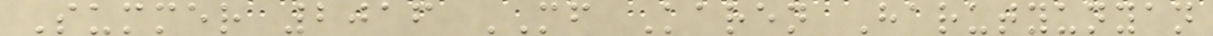Summer 2016 MF Karen Harutyunyan
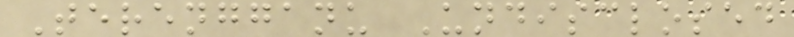Terengganu Undisclosed
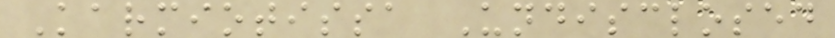Karmiotissa Undisclosed
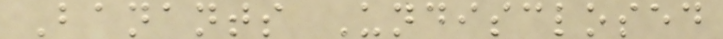Banants Undisclosed
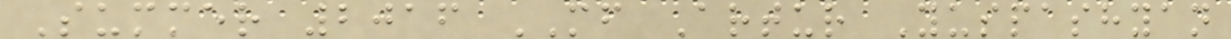Summer 2016 MF Artur Yuspashyan
